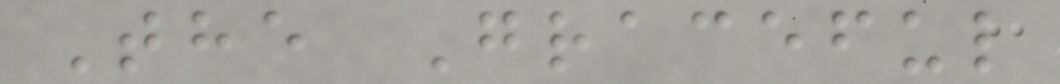The Graceful
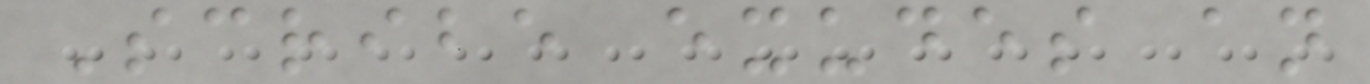Scribe exudes an
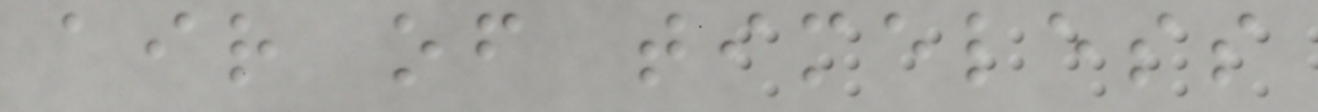air of timeless
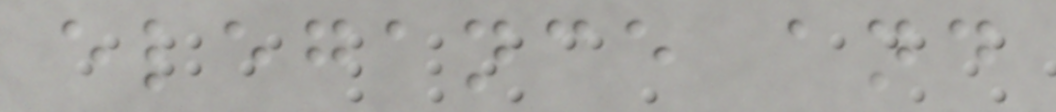elegance and
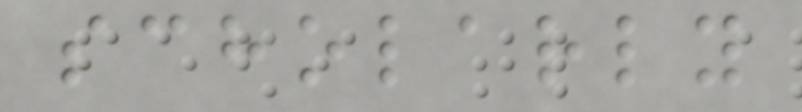scholarly
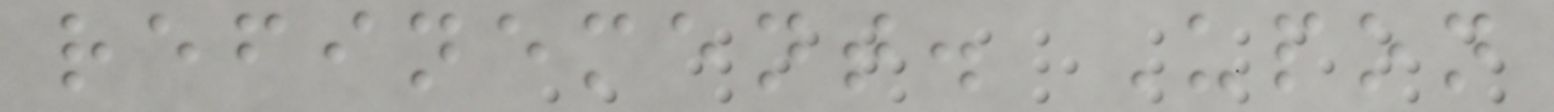refinement. Upon
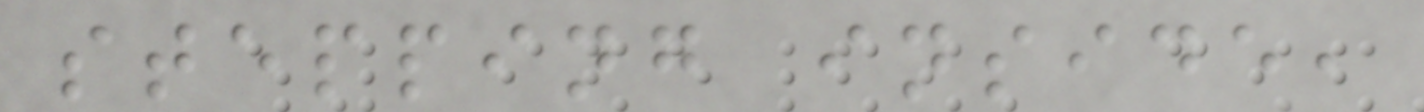stepping inside,
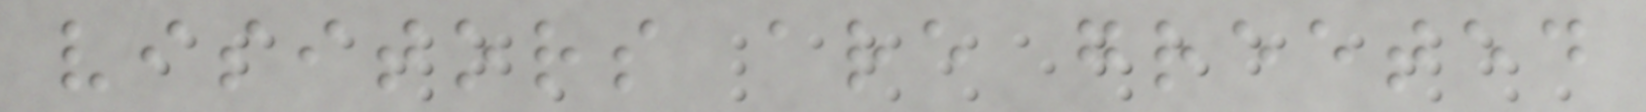visitors are greeted
